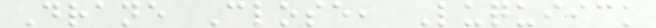Drane Close, Luquiick
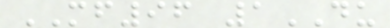MF96 1DU
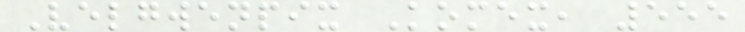Velgwenpix Komex, 555
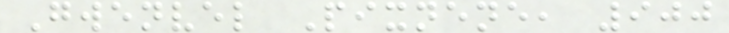Gwenvel Pixnene, 900
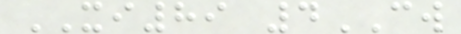XI89 4CW
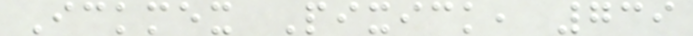Ickmex Pixick, 739
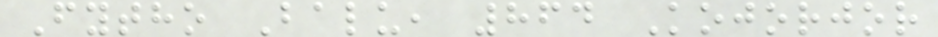Fytho Balu, 864 Kojorjor
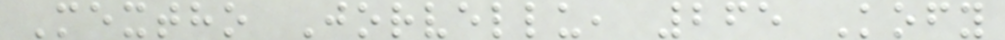Mextho Jorvellu, 265 Kofy
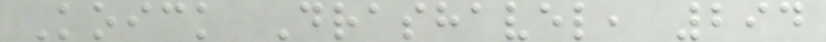Koick Drashavel, 294
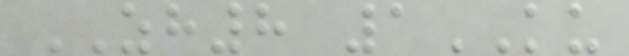ZH8 1KU
